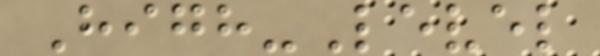High-Level
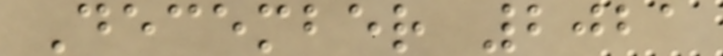December 2021
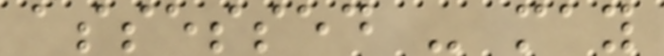assessed - may
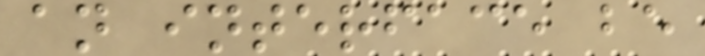an interface be
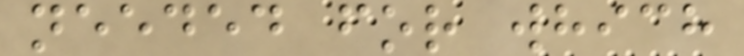needed for which
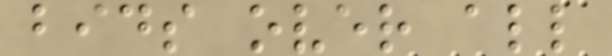bids over all
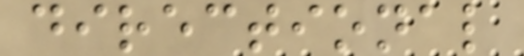directional
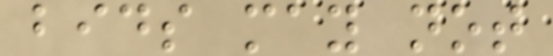bids may not
